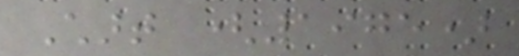Chart (1975)
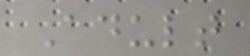Adult
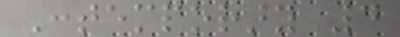Contemporary 4
